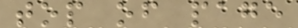top of page
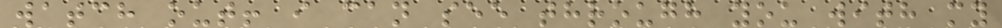watch out! i can see through you with my
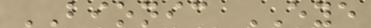BIONIC EYE
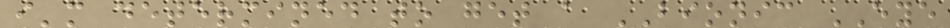i'm determined to get a BIONIC EYE
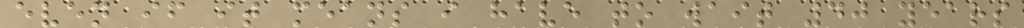even if it means i have to wait 40 years
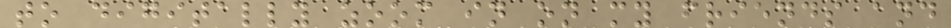to digitally zoom in on my friends and
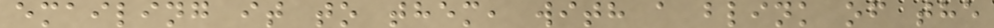emailing it to them, with a blink of the
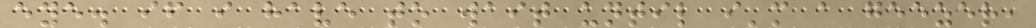eye. if i have to wait until i'm a geezer,
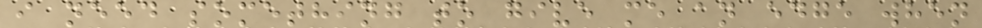i need something to give me an edge when
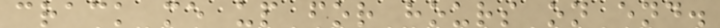crack me up for hours on end.
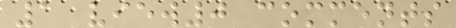1 view0 comments
